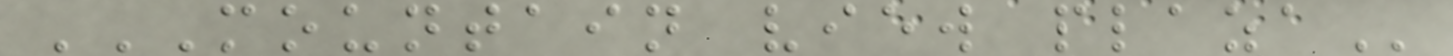MOUNTAIN VIEW PLAZA
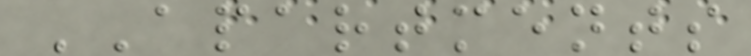APARTMENTS
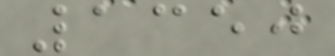1350
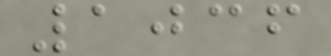1036
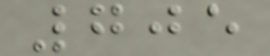705
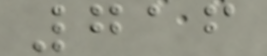716
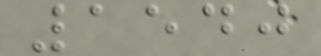1540
